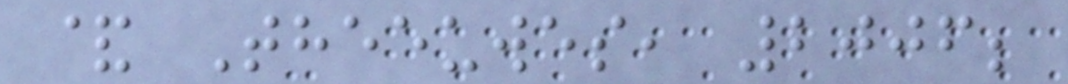& Theeuwes, 2006;
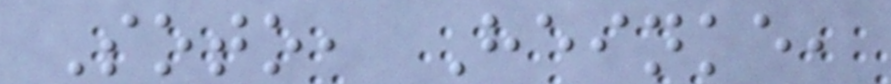Soto, Heinke,
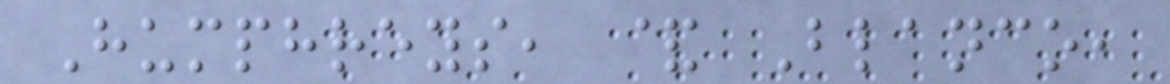Humphreys, & Blanco,
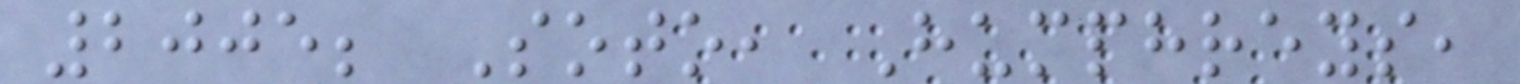2005; Soto, Humphreys,
